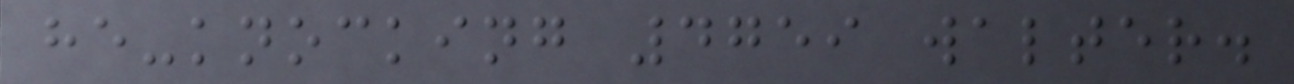he-knocking 4759 walter.
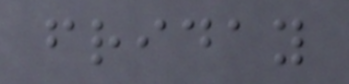friday
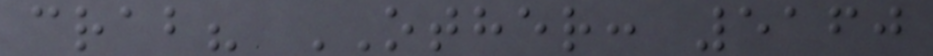crab? OTHER: 5160
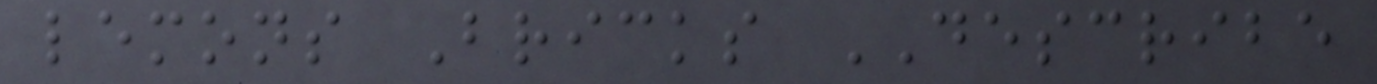lemons Bricks DESCRIBE
